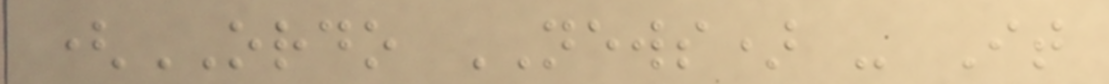(ORDO NEWS) - It
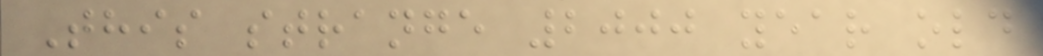This strange 2000 year old
